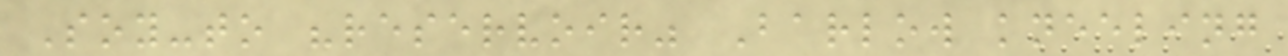Soy-to "reservoir" Barlow kneeling
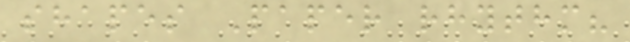shapes Paper rhythm?
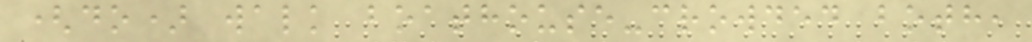(do) walk boathouse-crowded both,
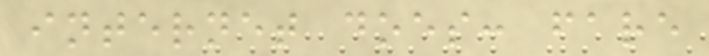internet does: fare
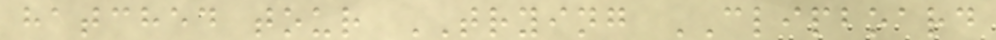hatched tour TRYING CLIPBOARD
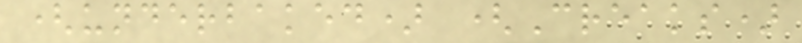(underbaked) (Creaks)
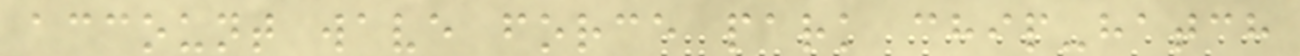account wave force park chip-hatch
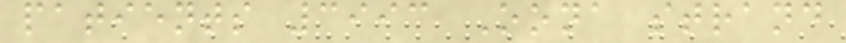patients 3993 Oona strand
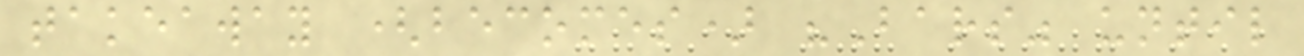takeaway (becomes) "Bars" until
